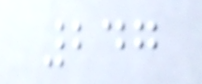247
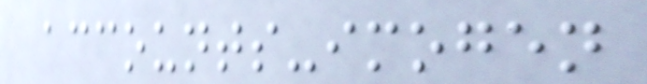accounts-imogen
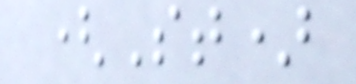(St)
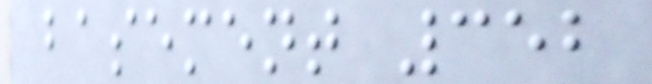basement 352
